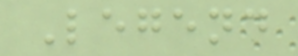Legend
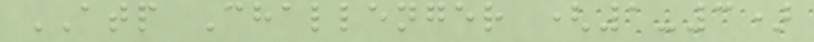ATP Challenger (1-3)
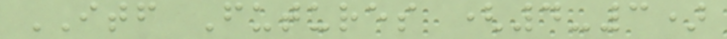ITF Futures (4-3)
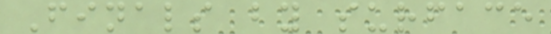Finals by surface
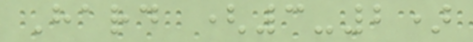Hard (3-2)
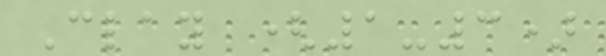Clay (1-3)
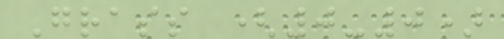Grass (0-0)
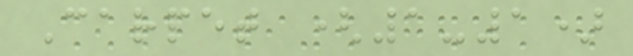Carpet (1-1)
